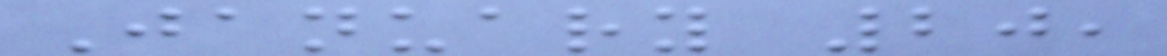January 20,
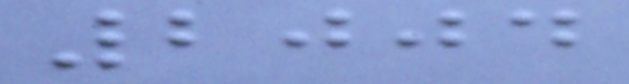2004
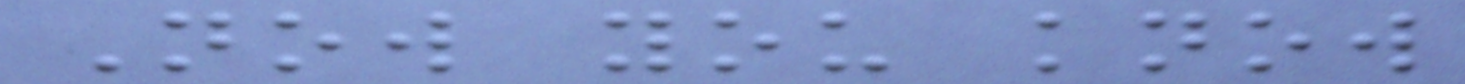Now you know
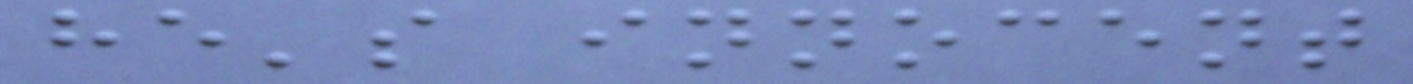he's innocent
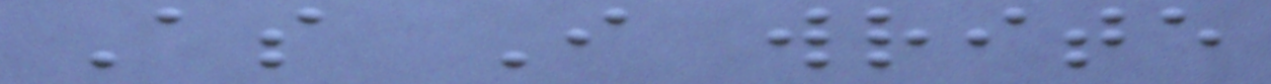As I write
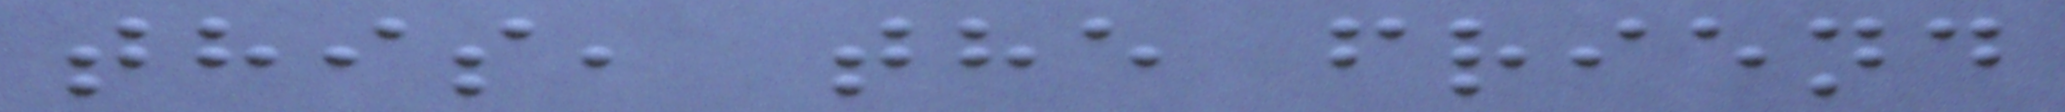this, the friend
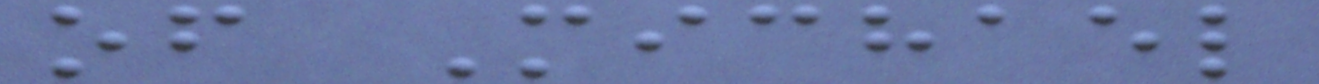of Michael
